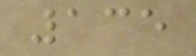135
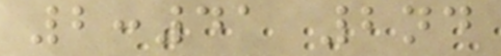2:41 2nd
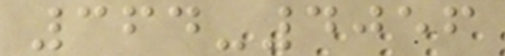364-4056
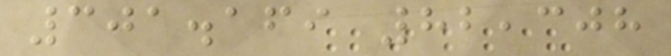301.169 82,308
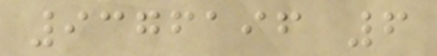9376196 6
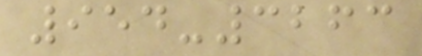954-3263
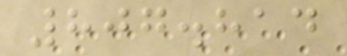807.814
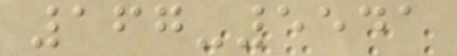167-5541
